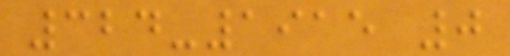324-1915 0
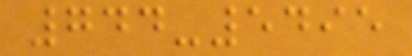744-5495
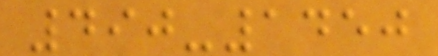490-1450
